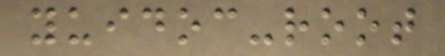yuidoc-root
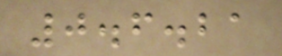0.6.21
